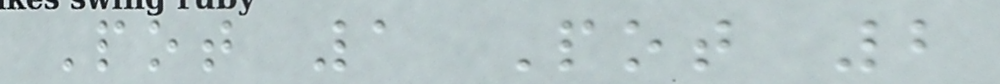Pot 1 Pot 2
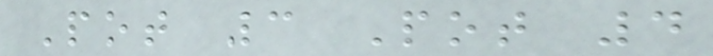Pot 3 Pot 4
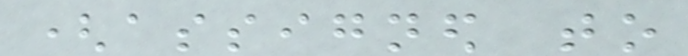(assigned to
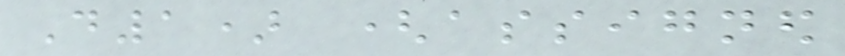D1) (assigned
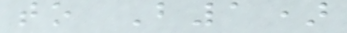to B1)
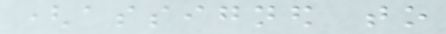(assigned to
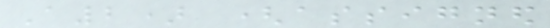A2) (assigned
